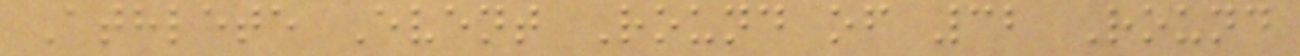Athlete Event Round of 32 Round
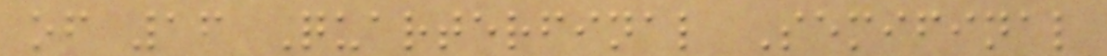of 16 Quarterfinal Semifinal
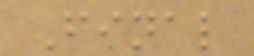Final
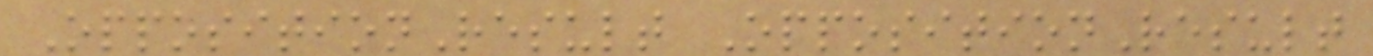OppositionResult OppositionResult
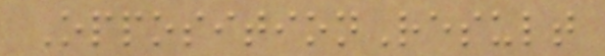OppositionResult
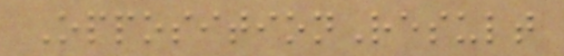OppositionResult
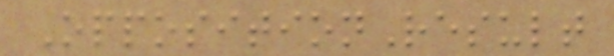OppositionResult
